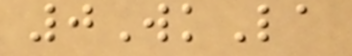0WkLa
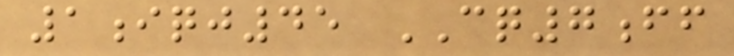1iqj45 CQ7ff
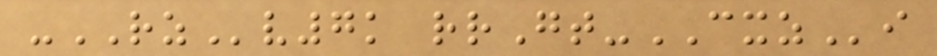-RZv7k rrGt-CXZi
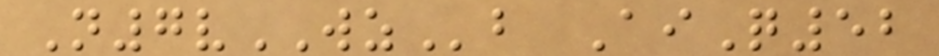N7vWZb AiQ52
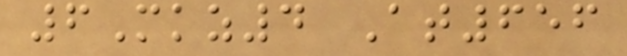6Mkz4 At656
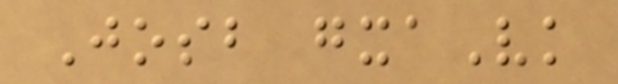Josb gxaVk
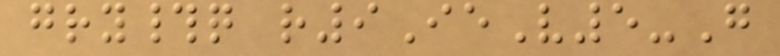gry#q r9IeV5-G
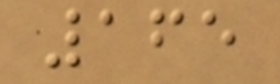165
